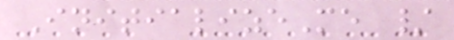InitializeMe /
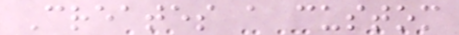Creates a custom
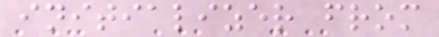initializer from
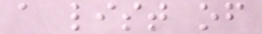a list of
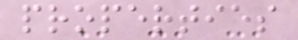properties
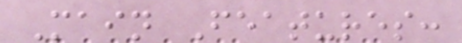Main Features:
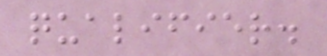qualifier.
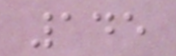145
